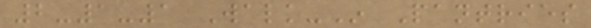2-1-1 Walk-In Pantries
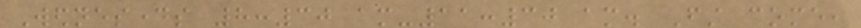Wednesdays 8:30 am-11:30 am. First come,
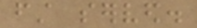first served.
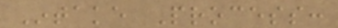Intake Process:
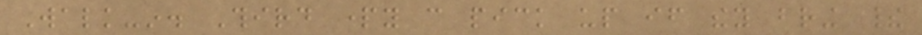Walk-in. Third party can pick up if they bring their
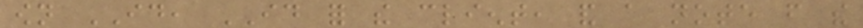own ID, ID for the client, and a note from the
